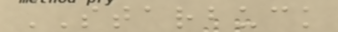STARBUCK
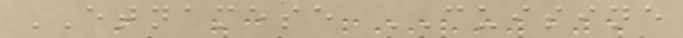ETNAMESE CUISINE
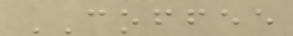COFFEE
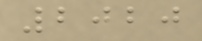2020
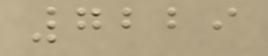7229
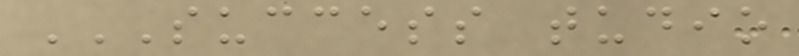SUCCESS TUDIO
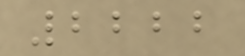2222
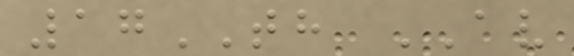17TH AV
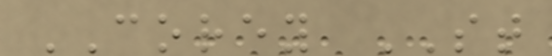COREY ST
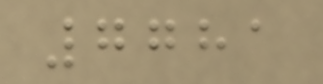7781
